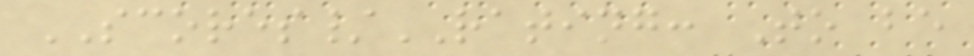SCORES/RATING: To be
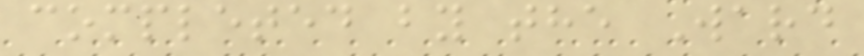completed by the Ward
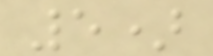5)
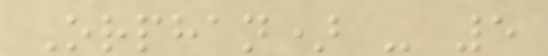Orphan) - 5
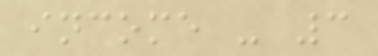income - 3
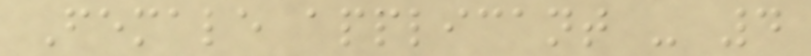Female applicant - 4
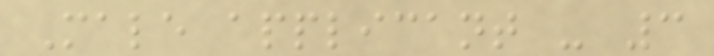Male applicant - 3
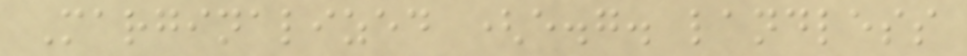Marginalized (e.g. landless
